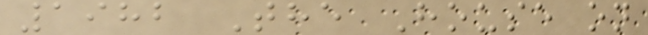1982 The House on
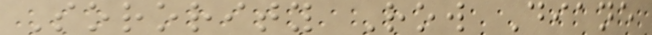Sorority Row Diane
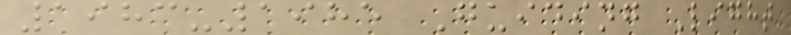1983-1985 Guiding Light
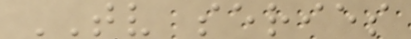TV series
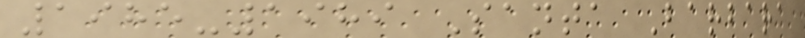1985-1989 Santa Barbara
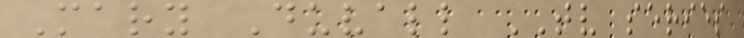Mary Duvall TV series
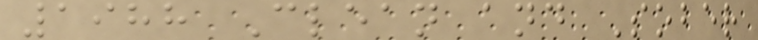1988 Clean and Sober
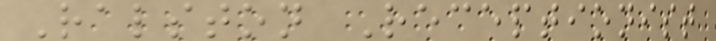Ralston Receptionist
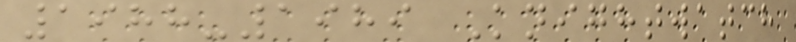1988-1989 Knightwatch
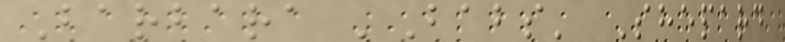Barbara 'Babs' Shepard
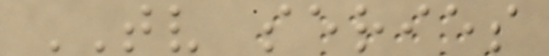TV series
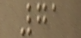71
